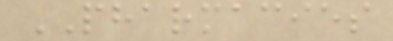PHARMACIES
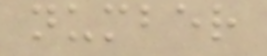number
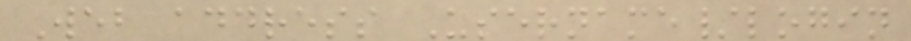Web address Username/login
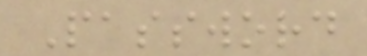Password
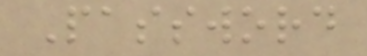Password
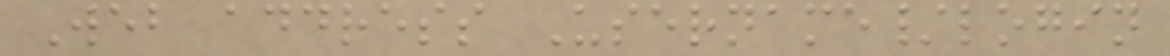Web address Username/login
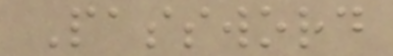Password
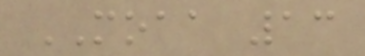MOAA 13
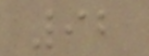92
